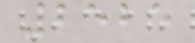2525
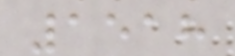1518
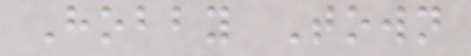Hobby Town
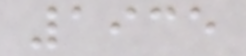1935
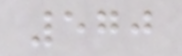570
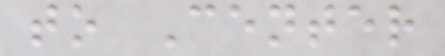to Center
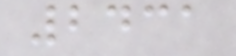2431
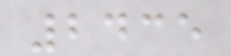2435
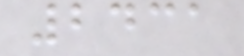2431
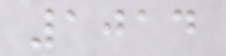1014
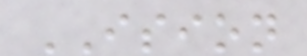ISION
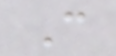C
